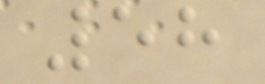58
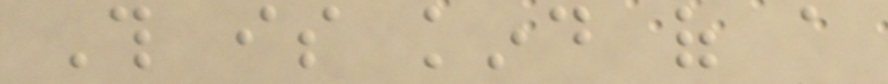This is kind of a
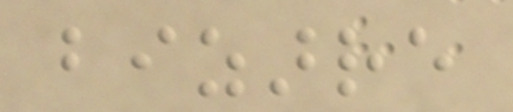bizarre
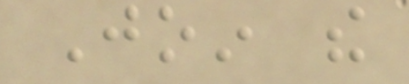Join the
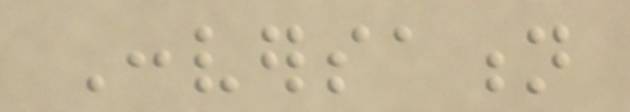Conversation
